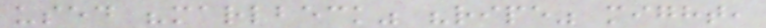used "marlbeck" "ripe" might,
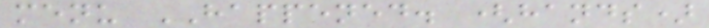menu HAPPENED. (hands)
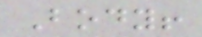Body!
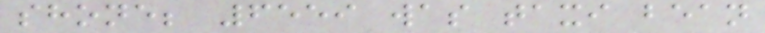shone; 6559 was taxi bean
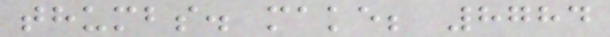thumbs. make; 8784
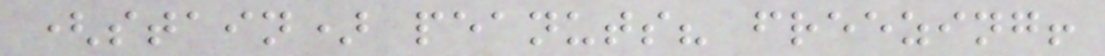(stain) peanuts? freezing!
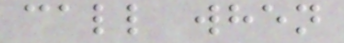call when
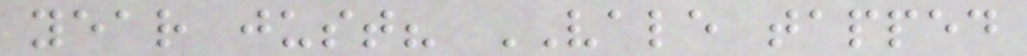year just? VALE tapped
